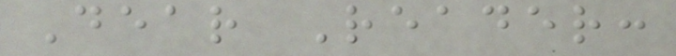Dear Reader:
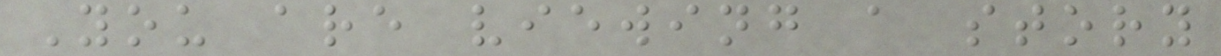You are viewing a story
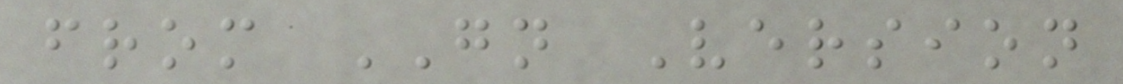from GN Version
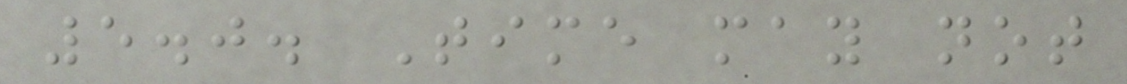5.0. Time may not
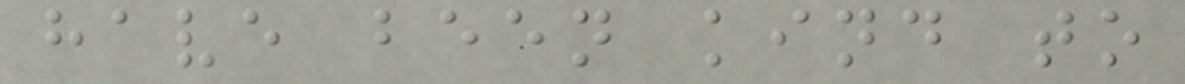have been kind to
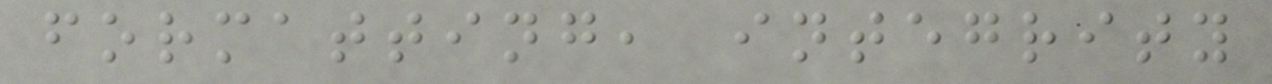formatting, integrity
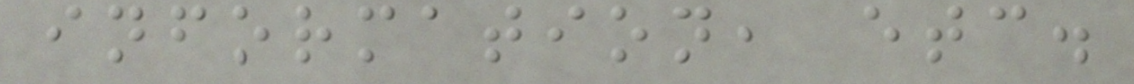information, etc.
